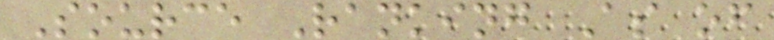Source Ranking As of
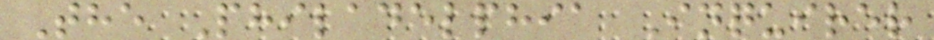The Philadelphia Inquirer
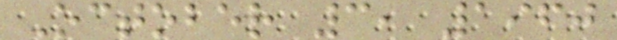October 3, 1960
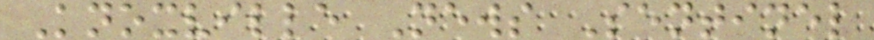Knoxville News Sentinel
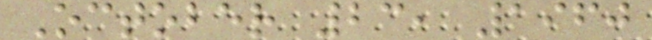October 23, 1960
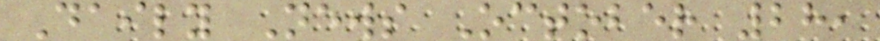Daily News October 28,
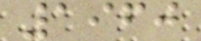1960
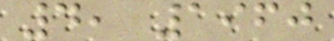4, 1960
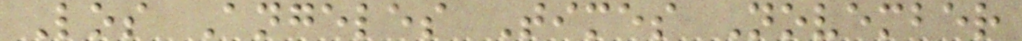Los Angeles Times November
